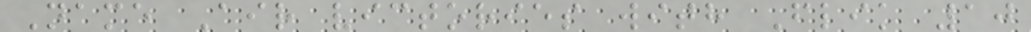Name Air victories with Flik 10
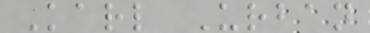Karl Urban
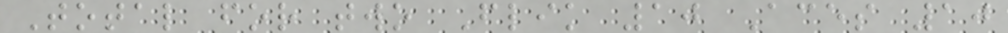Total for two Flik 10 Aces 10
